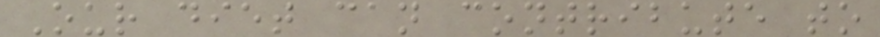Our diet can contribute to
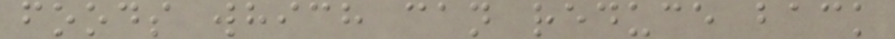foods which can reduce back
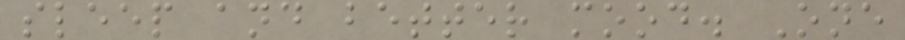sleep and better mood. One
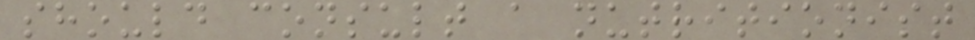should consult a nutritionist
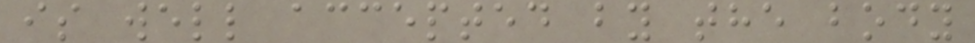is well accepted by the body
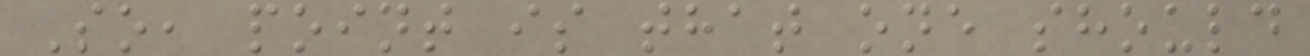So, point is that one should
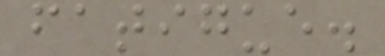fatigue.
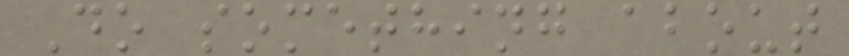Do something about
